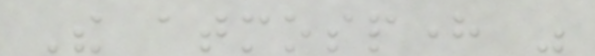The atmosphere was
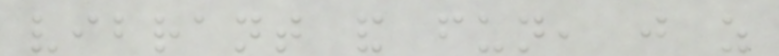vibrant and fun, just as
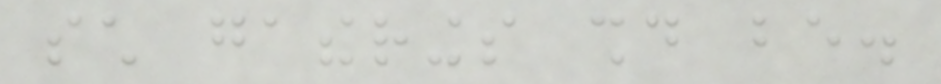such gatherings should be.
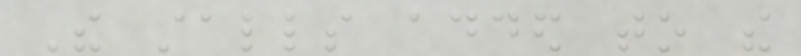The stalls added to the
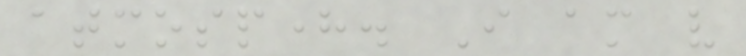atmosphere. I am very
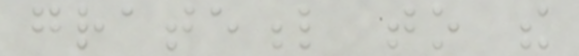grateful to the
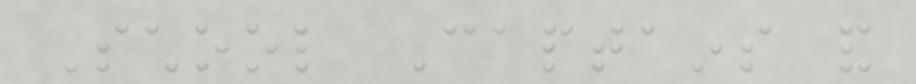School Captains and
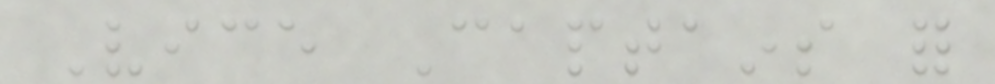Vice Captains for
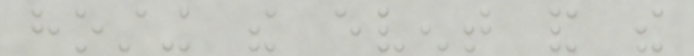hosting the event and the
